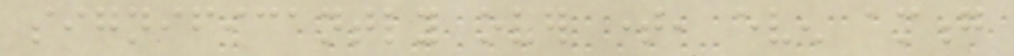significantly over time, even among
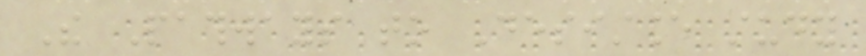The Pathways to Desistance study
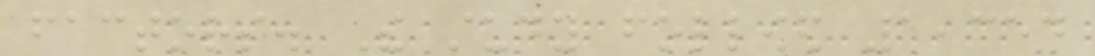factors. The study followed 1,354
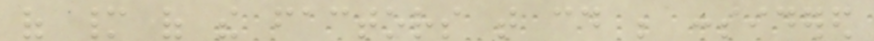of many of the factors that could be considered
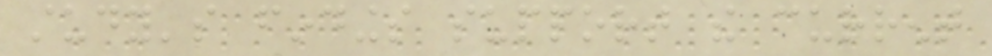study's findings support the current
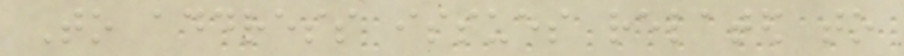To address issues related to
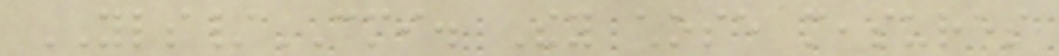YLS/CMI. They chose measures
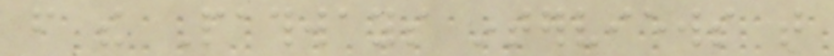from the Pathways interviews that
